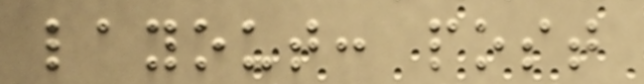layout: post
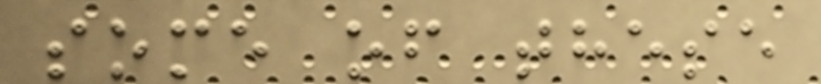some of these
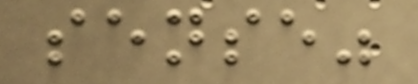sense"
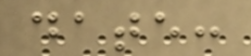date:
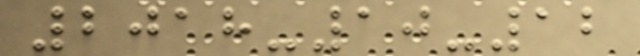2018-10-12
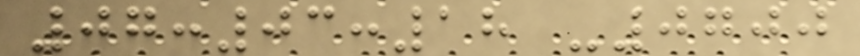07:03:18 -0700
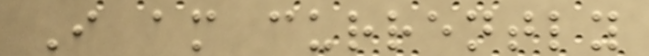I am currently
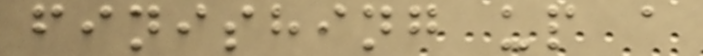finishing up a
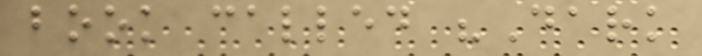book called "Dark
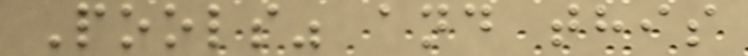Pools" and this
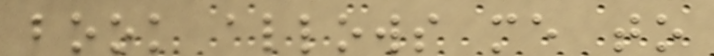book allows me to
